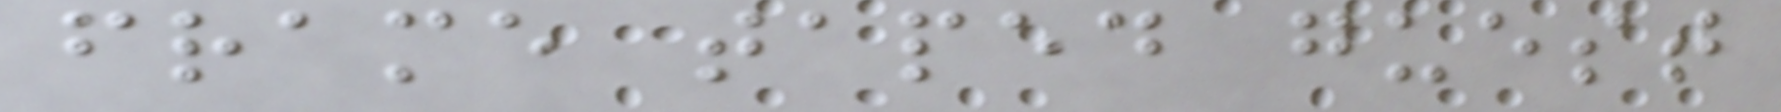frame taped guest
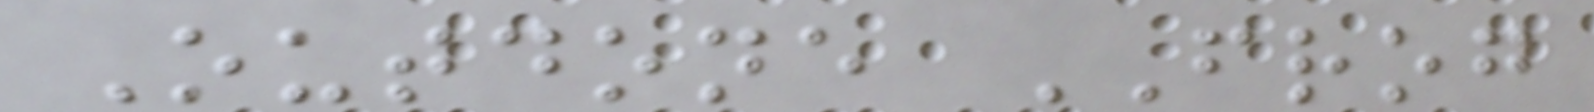Outdone FROG
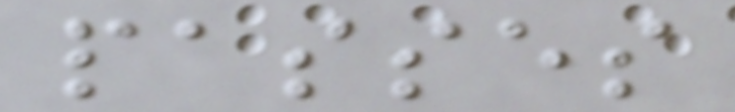passes
